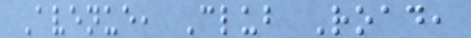Avenue, Club Road,
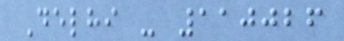Delhi - 110026
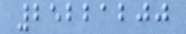25221200
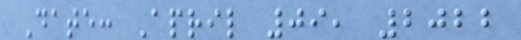Date: April 09, 2022
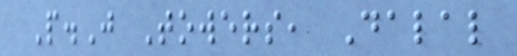P.J Towers, Dalal
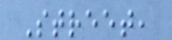Street,
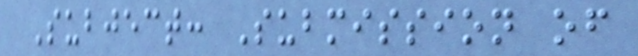Subject: Submission of
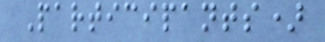Participants)
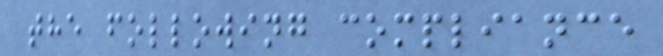the following compliance
